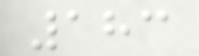183
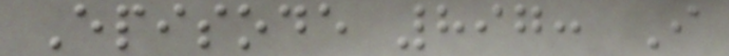Episode 897: I
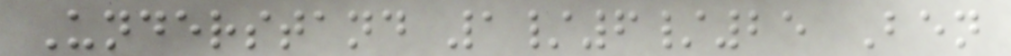Understand 1/6/25 Ben
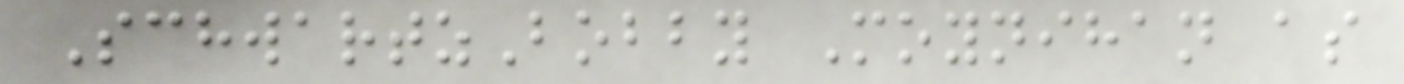SchwartzBobby Moynihan as
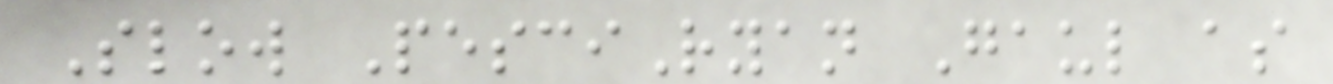Slow PesciRyan Gaul as
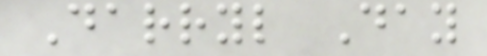Darryl Day
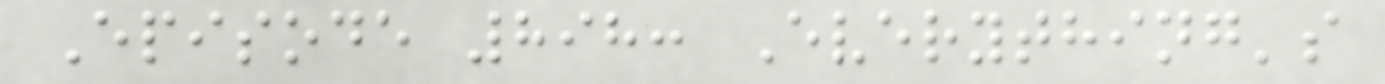Episode 898: Everything's
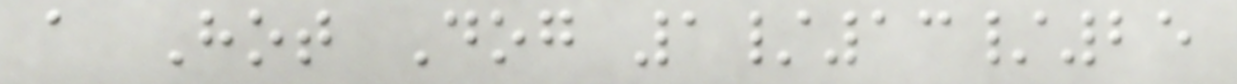a Hot Dog 1/13/25
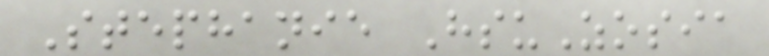Stephanie HsuZosia
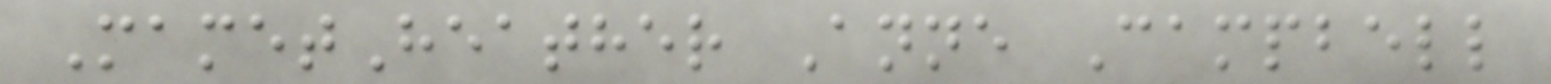MametHeather Anne Campbell
